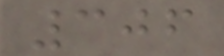306
